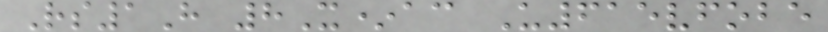Rs1H 8X*ac U615vfobe
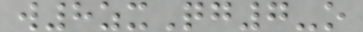w8zxQg7-o
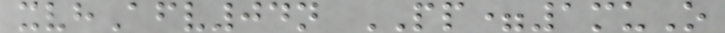xvhAfv04n PP=1muO
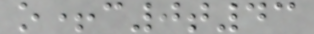o+c0t43
